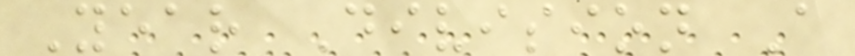Year Division A
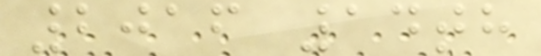2016 14th
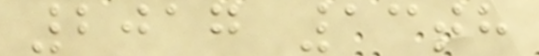2017 13th
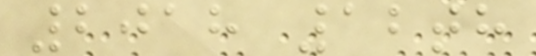2018 12th
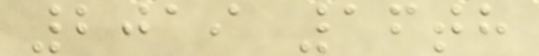2019 16th
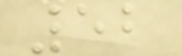52
